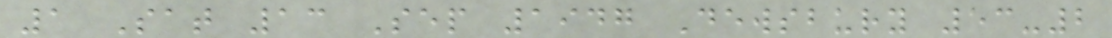1 Sat 13 Sep 1947 Dewsbury 53-2
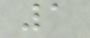1
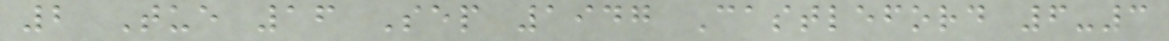2 Tue 16 Sep 1947 Castleford 6-3
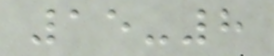15-8
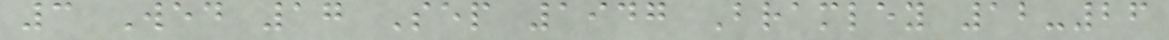3 Wed 17 Sep 1947 Bramley 12-26
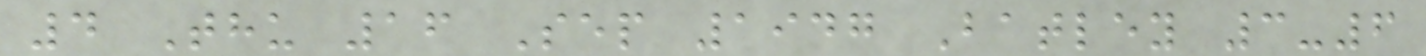4 Thu 16 Sep 1947 Batley 3-6
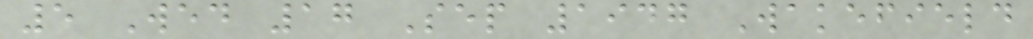5 Wed 17 Sep 1947 Wakefield
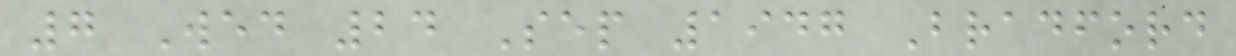7 Wed 24 Sep 1947 Bradford
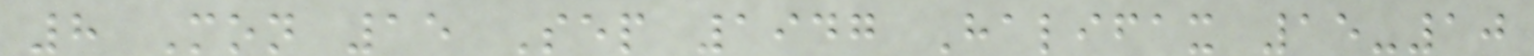8 Mon 15 Sep 1947 Halifax 15-10
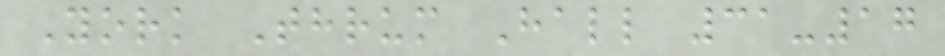York Thrum Hall 31-17
